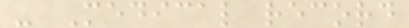- Medical record
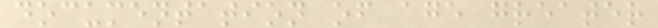documentation of age greater
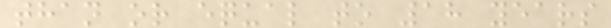than or equal to 18 years
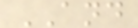AND
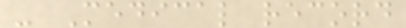- Medical record
